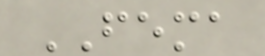FEMA
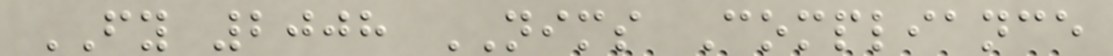FY 2008 NIMS Compliance
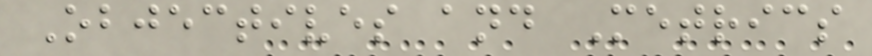Objectives and Metrics
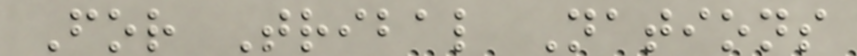For Tribal Nations
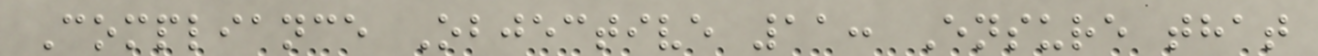Compliance Objective 11: Ensure that
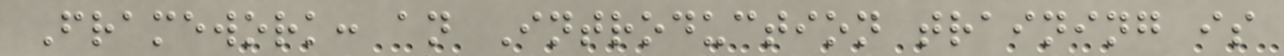Framework: an Introduction training is
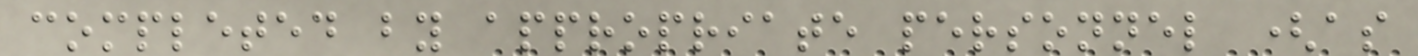completed by appropriate personnel (as
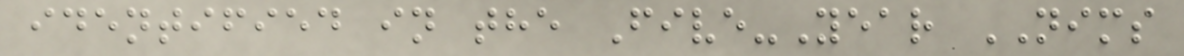identified in the Five-Year NIMS
